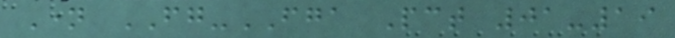Name FG-FGA Pct 01-19
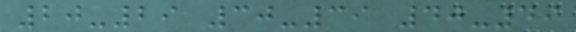20-29 30-39 40-49
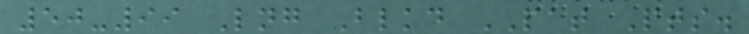50-99 Lng Blkd PAT Pts.
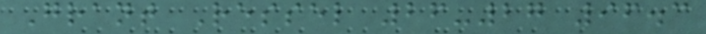Grant Ressel 26-27 96.3
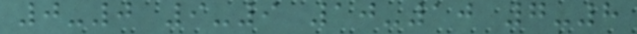0-0 9-9 10-10 7-8
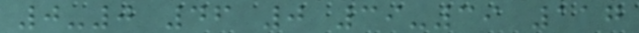0-0 46 0 39-39 117
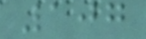107
